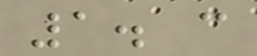1. can
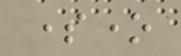someone
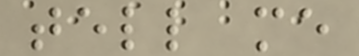tell me
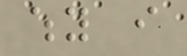why i
